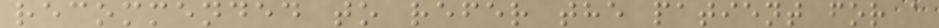recommended to refer the patient for a
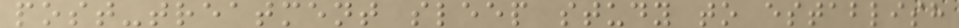post-treatment sleep study to establish
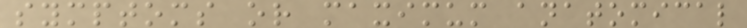symptoms or maximum anatomical
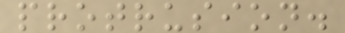protrusion.
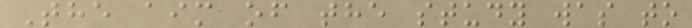The aim of the study was to
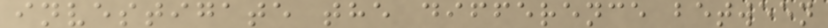investigate the difference between
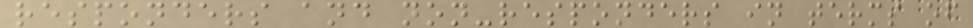responders and non-responders in terms of
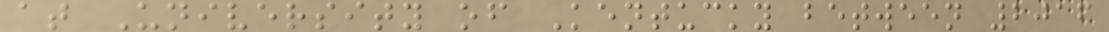at University of Kentucky between 2016
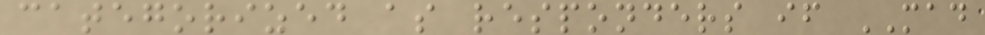categorized as responders if MAD
